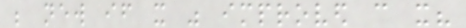be new if it was improved can it?
